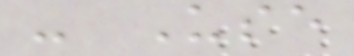- Use
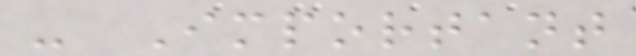- Important
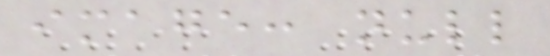image: null
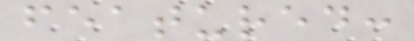featured:
